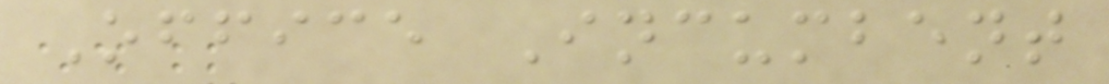Office Incumbent
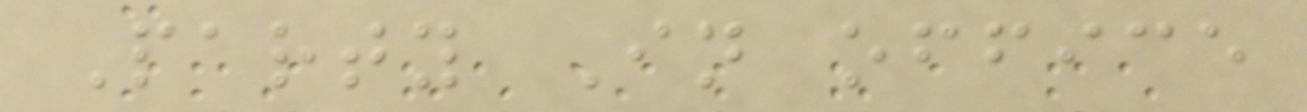Party In office
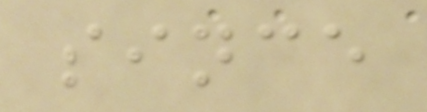since
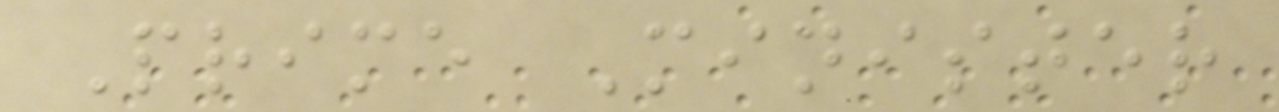Prime Minister
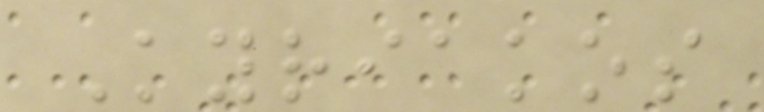Kyriakos
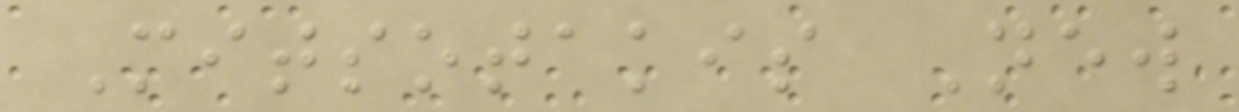Mitsotakis New
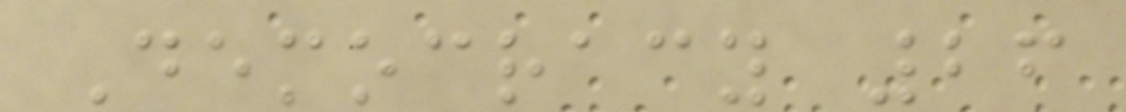Democracy 26
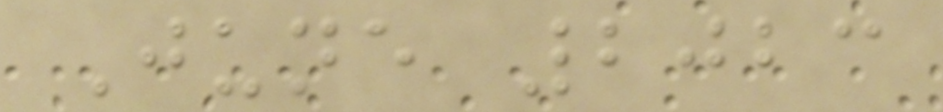June 2023
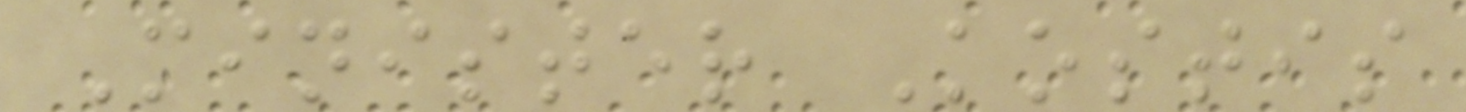Minister Kostis
